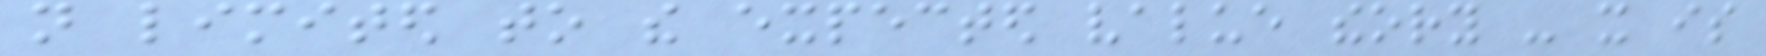not limited to the expected value theory - it is
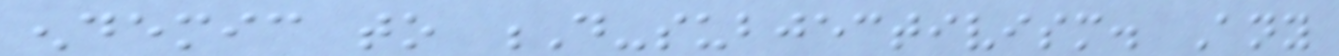endemic to D-subjectivism. Any
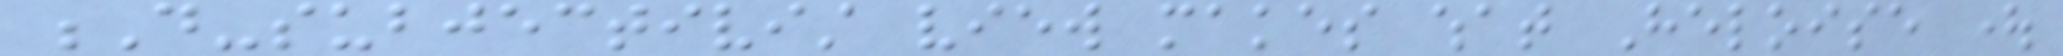D-subjectivist view makes what Heloise ought
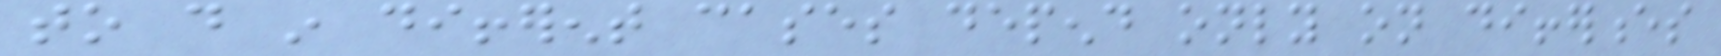to do in different cases depend only on differences
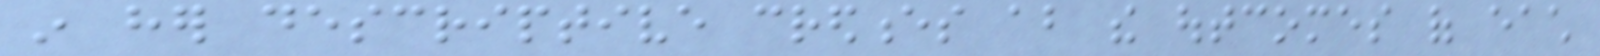in her descriptive credences about the outcomes of each
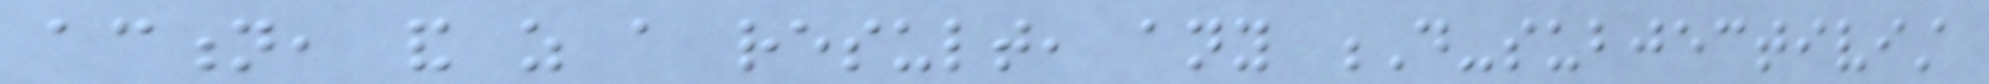action, and as a result, any D-subjectivist
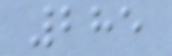285
